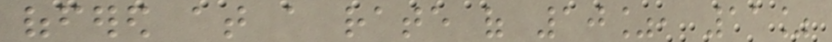offered at a rate of 10%, 11%
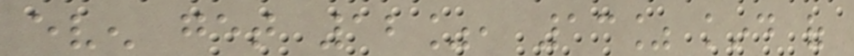even get 12%, 13% kind of
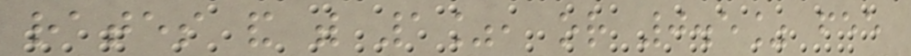rates and with 1%, or 0.5% fee
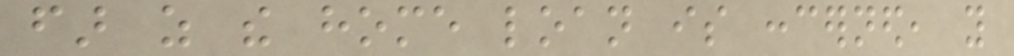far as the home loan is concerned, you
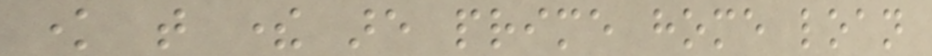know that there are prime home loan
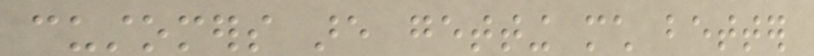customers are getting much better
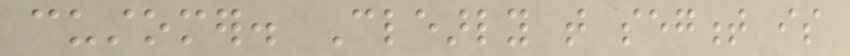customer. Clearly that segment is
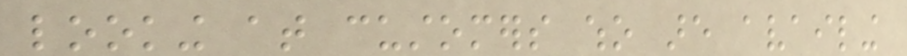looking at customers who are availing
